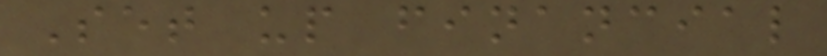Set up financial
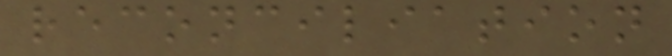reconciliation
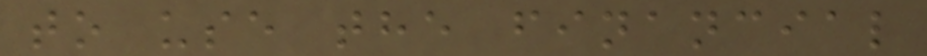to use the financial
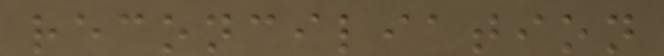reconciliation
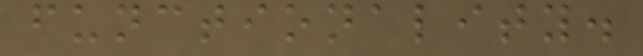functionality.
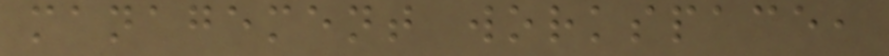management workspace,
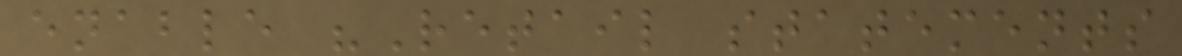enable "Retail statements
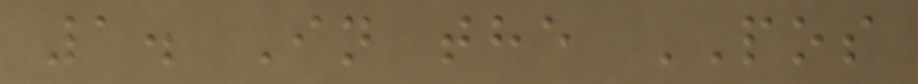1. In the POS
